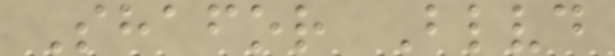Shafor Blvd
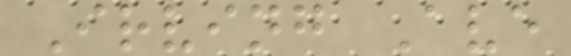Irving Ave
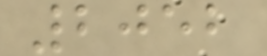2052
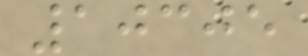10305
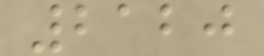2120
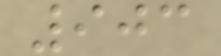903
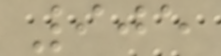905
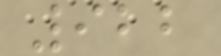922
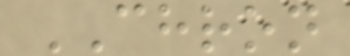CHRON
